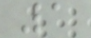1
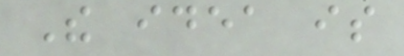The idea is
